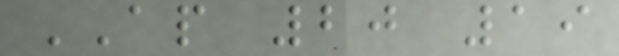AP 20 19
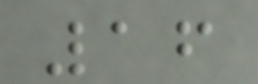16
